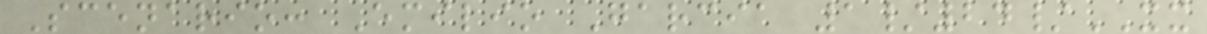Scenario: Emilio Garcia 1/24/XX
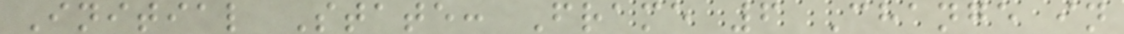Initial State: Frame 6 Change in
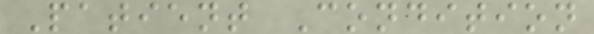Patient Condition
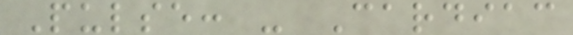Pulse: - Cardiac
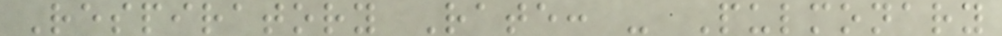Respiratory Rate: - Pulmonary
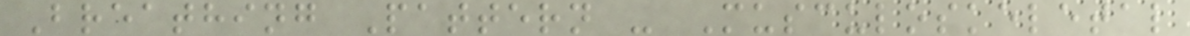Breathing Pattern - Musculoskeletal
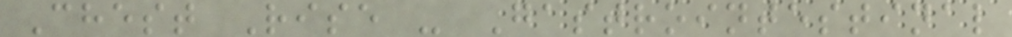Chest Rise - Gastrointestinal
